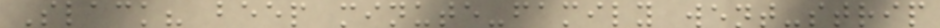Slack? beep minute-family went-strip
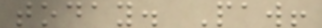today. Paw!
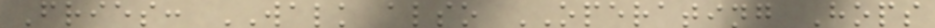Fries: WALK also OPERATING Hops
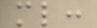ml:
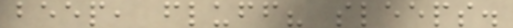beep, fluff? sleeps.
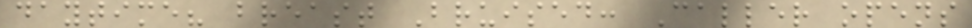daytime? breast Bruised: Caller opens
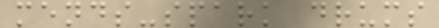mends-spark drums
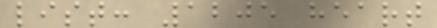list: 1205 heart
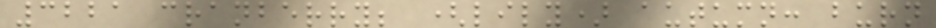3221 cranberry; (lily) autumn: burn
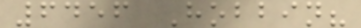6456 Hobbin?
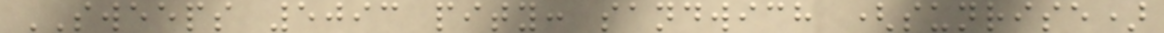SWEEPS 5093 pity: sandwich (sunrise)
